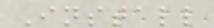Install
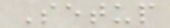Setup
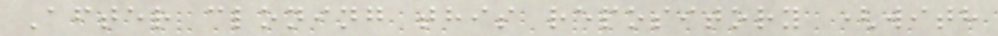After cloning this repository (with
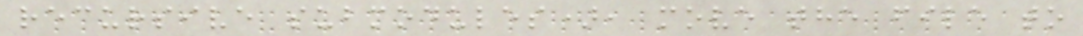recursive submodules), move the file to
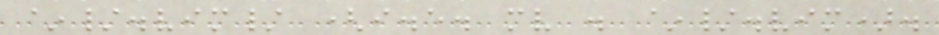~/.vim/ (i.e. mv . ~/.vim).
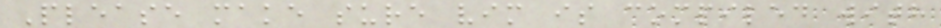Please make sure vim is compiled with
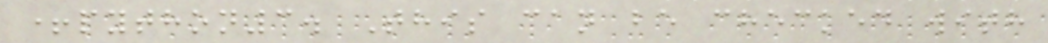+python3. This can be checked with
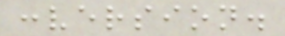:version.
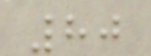80
